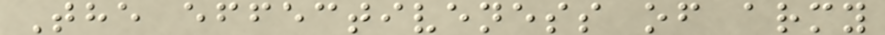The effectiveness of army
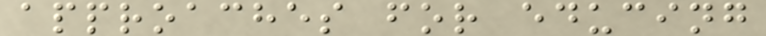approaches for educing
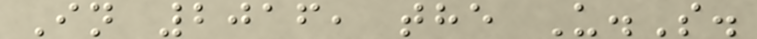In 2016, the U.S.
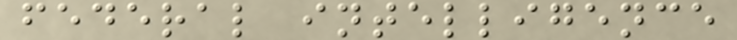federal intelligence
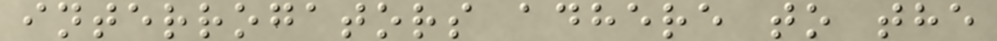interrogators adhere to the
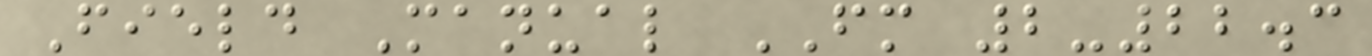Field Manual FM 2-22.3
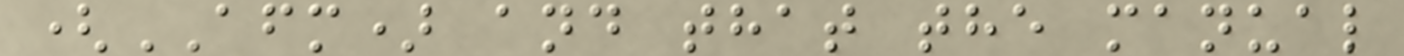(AFM) and that the manual
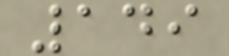149
